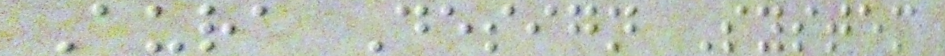Aura Design System
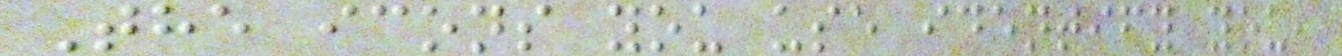The icons you use identify you,
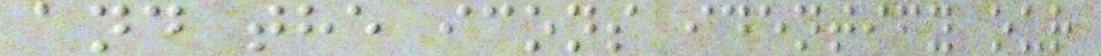and the icons identify our
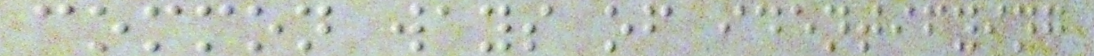common ways of identifying
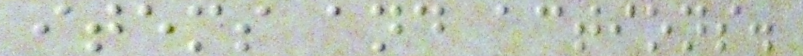items and actions.
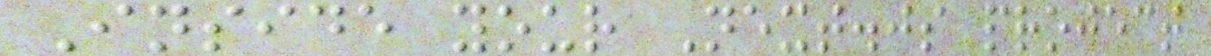Inside your Next.js project
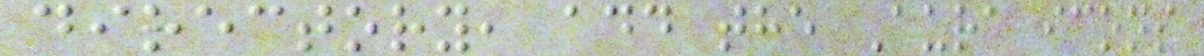directory, add the Aura icons
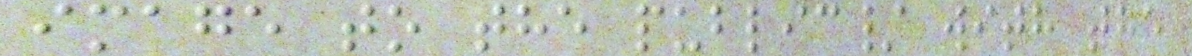image to the public/ with the
